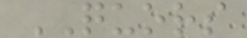QUORS
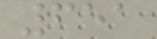651
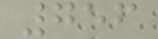756
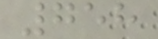758
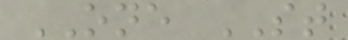ONE ST
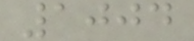1004
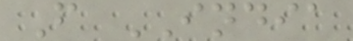F INDIA
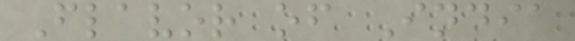Flavor of India
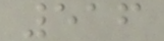516
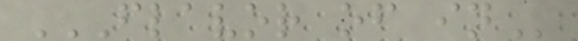FLAVOR OF IN
